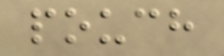pouch
